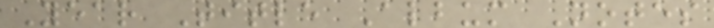Year Title Album Notes
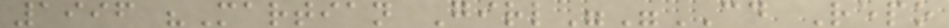1996 "Martian Girl""CD Repo
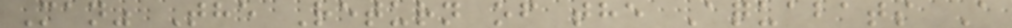Man" The Return of the Aquabats A
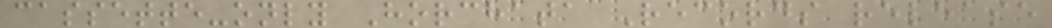cassette-only Horchata Records release
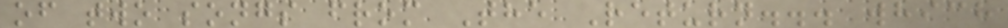of two songs from The Return... which
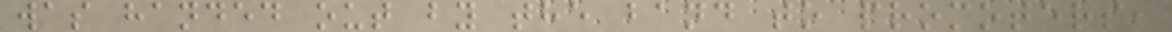was handed out by the band to promoters,
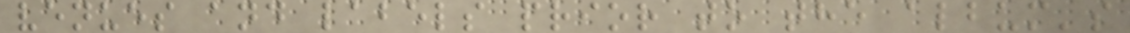venues and labels prior to the album's
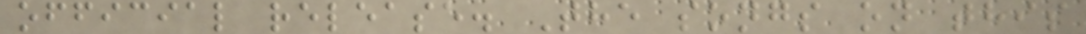official release. The songs on this
